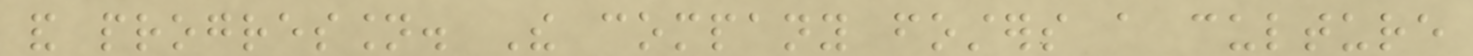and progression. The company fosters a culture
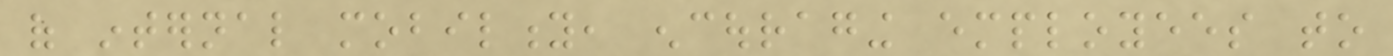of internal mobility, encouraging employees to
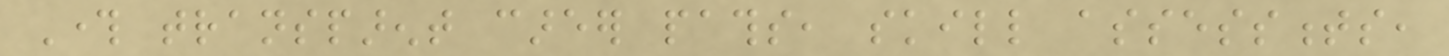Through transparent career paths, skill assessments,
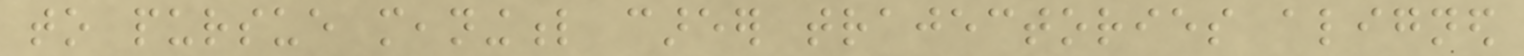to pursue meaningful career trajectories aligned
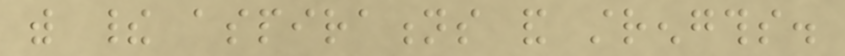with their aspirations and strengths.
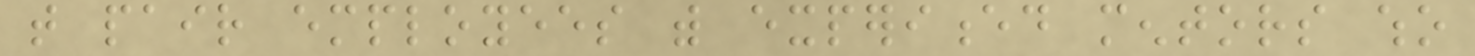that pair employees with experienced mentors who
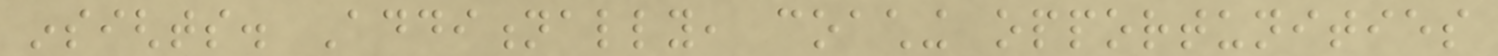insights. Additionally, coaching opportunities
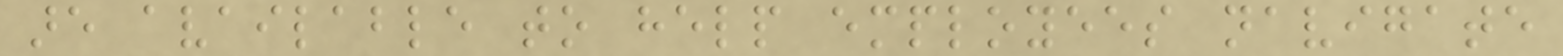are available to help employees navigate
